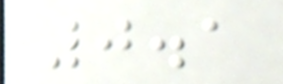0.1
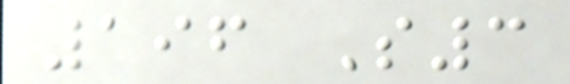196 S3
